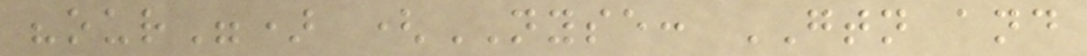"our") (NYSE: GTN and
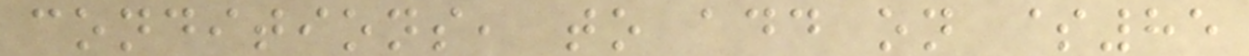conditions, to add on $85
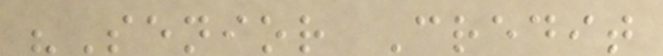"Senior Credit
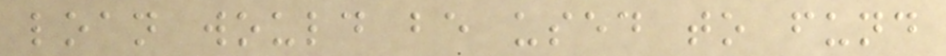loan would be used to fund
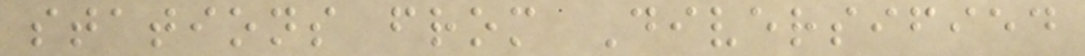stations from Diversified
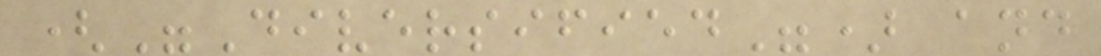("Diversified") and
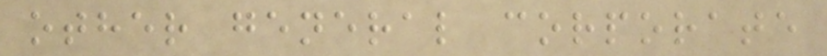other general corporate
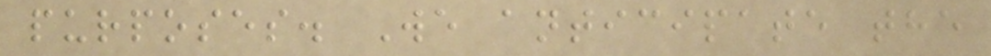purposes. We anticipate the
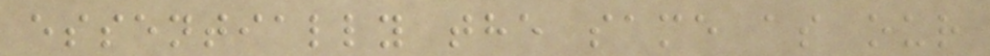essentially the same as our
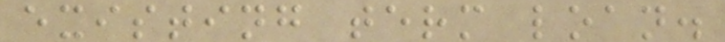existing term loan.
